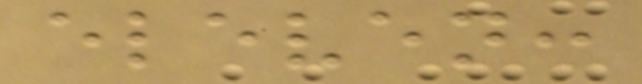eleven:
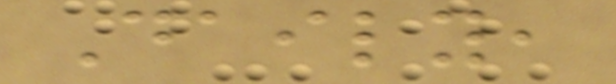Daily,
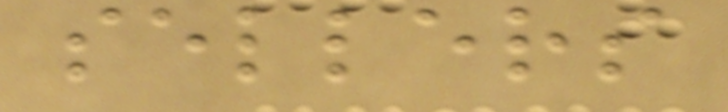sellers
